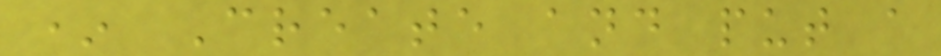* Create and put a
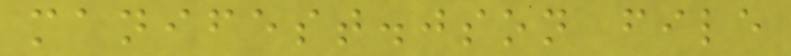manifest.json file
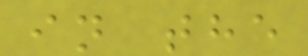in the
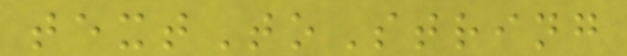textToString
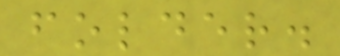folder.
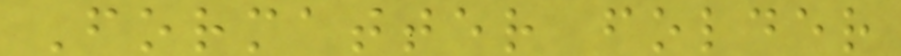Formatter folder
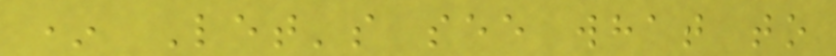* Let's see what to
